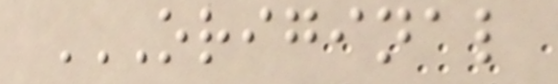ORIGINAL
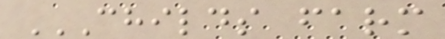CHILDS FARM
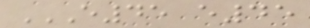E45 E45
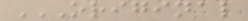ORIGINAL
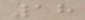18
